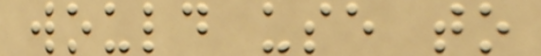would use to
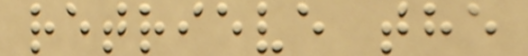retrieve the
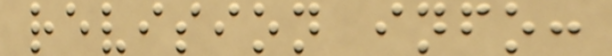revision info:
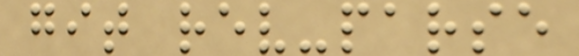git rev-parse
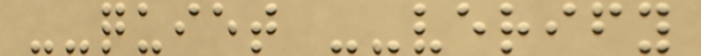--quiet --verify
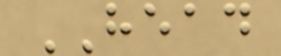HEAD
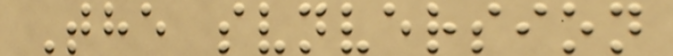The svnversion
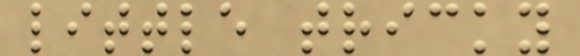little tricky
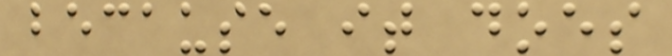because it does
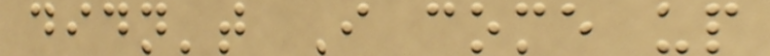didn't I come up
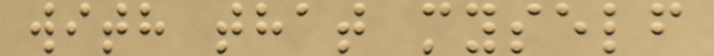with that myself
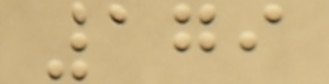179
